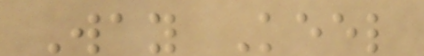Way Keel
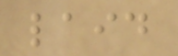laid
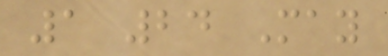1 24 May
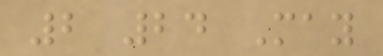2 24 May
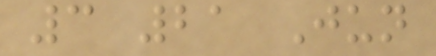3 21 Jun
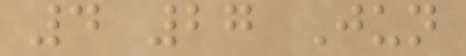4 27 Jun
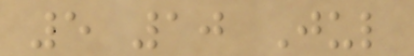5 10 Jul
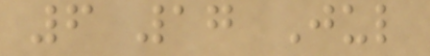6 17 Jul
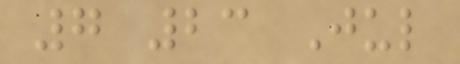7 23 Jul
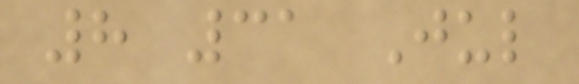8 31 Jul
